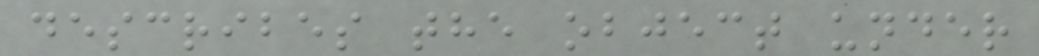describes the object under
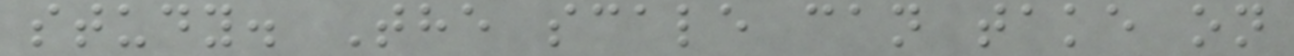study. The scale can take on
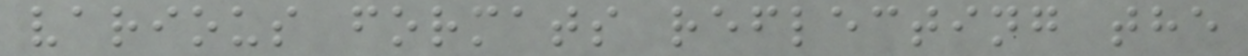various formats reflecting the
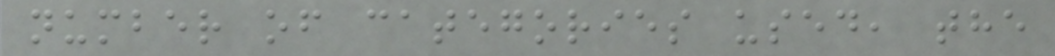number of categories used, the
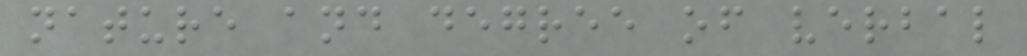nature and degree of verbal
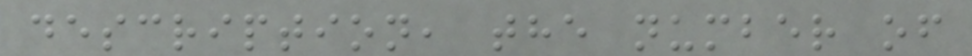description, the number of
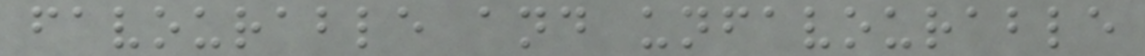favourable and unfavourable
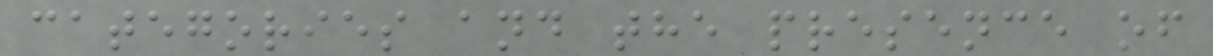categories and the presence of
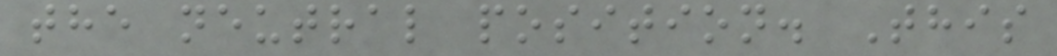the neutral position. This
